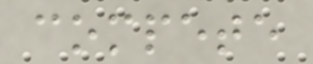compete
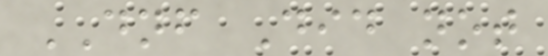DNF Did not
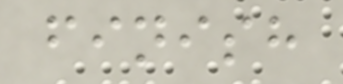finish
